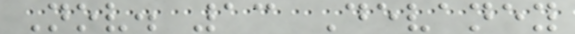Nov. 13 Devaney
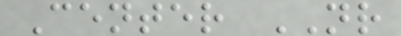Center NR
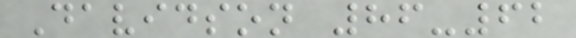Davidson 86-62
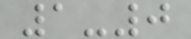1-0
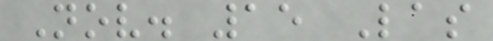Nov. 15 Las
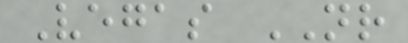Vegas NR
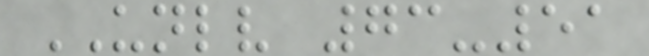UNLV 73-51
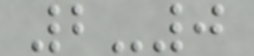2-0
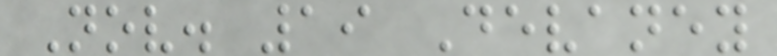Nov. 19 Devaney
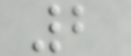2
